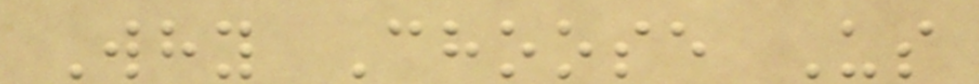Why Choose Us
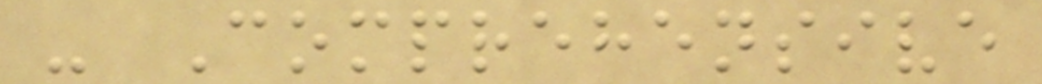- Comprehensive
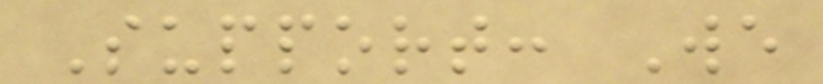Support: We
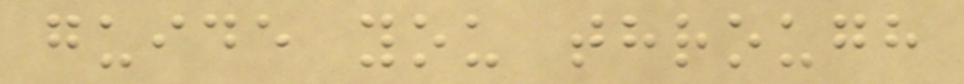guide you through
